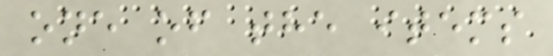one of the items
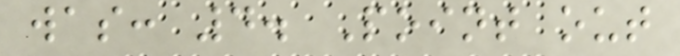was: 4. Point out
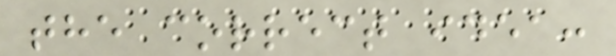the correct idea:
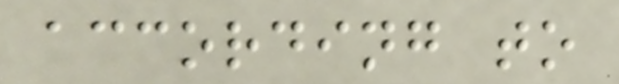according to
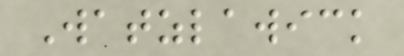Watzlawick
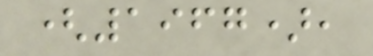(1967),
